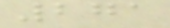271
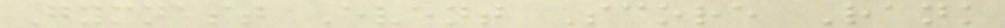Gymnast Event Score Rank
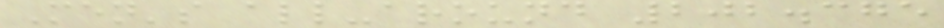Men's all-around 202.375
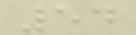54
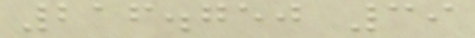216.750 39
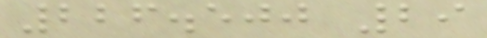226.500 29
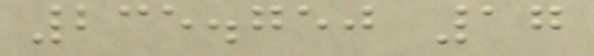235.750 17
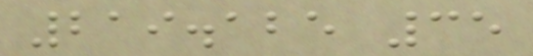219.125 35
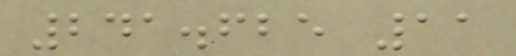241.625 11
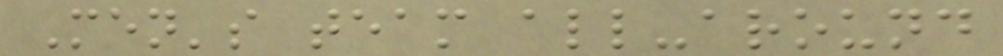Men's team all-around
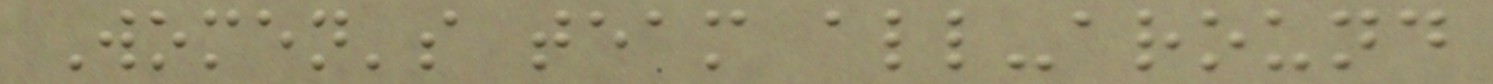Women's team all-around
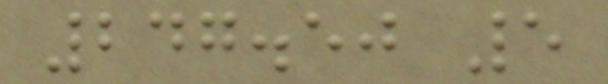247.50 5
